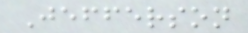Jefferson
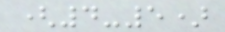(4-5)
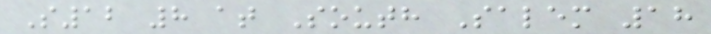S12 8 at South Salem 18
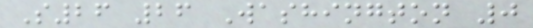S26 26 Washington 0
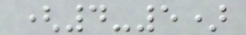(4-5)
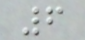6
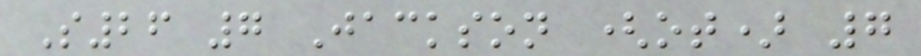S26 7 Jackson (ot) 7
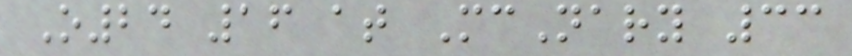O24 16 at McNary 33
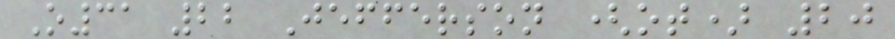O31 22 Jefferson (ot) 20
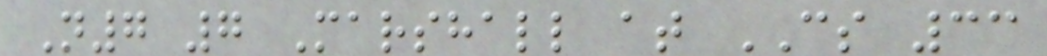N7 7 Marshall at CS 33
